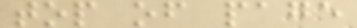top of page
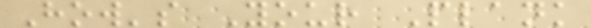How's Your Plank
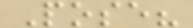Pose?
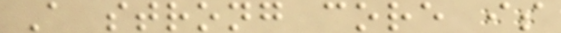A strong core is
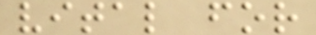vital for
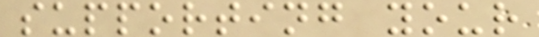supporting your
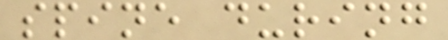spine during
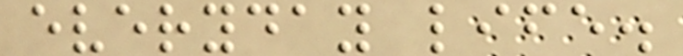everyday life.
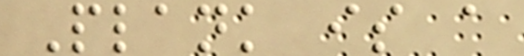Plank is a
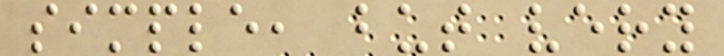simple, but very
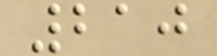210
